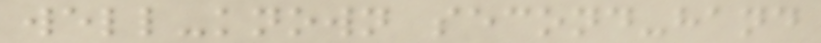well-known second-hand
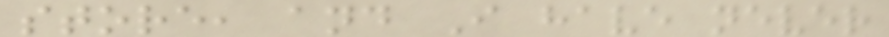store, and I have never
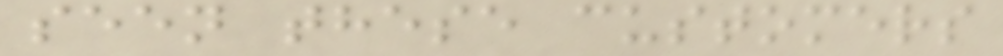seen these customers
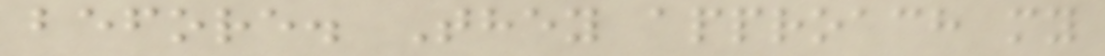before. They approach my
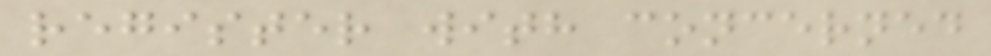register with concerned
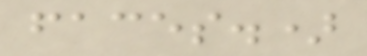faces.)
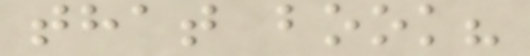that book?
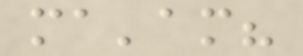ma'am?
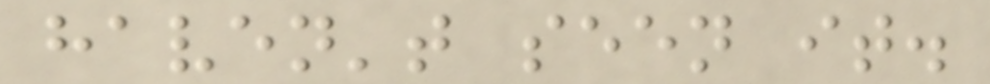haven't seen it.
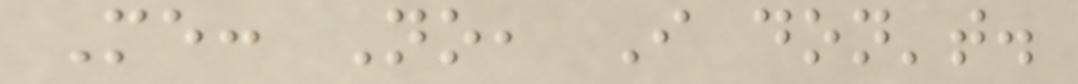Me: No, I don't.
